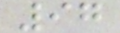97
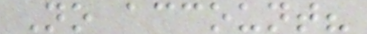No account?
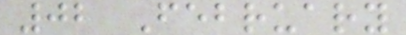02 February
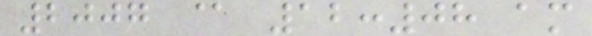2007 @ 12:08 am
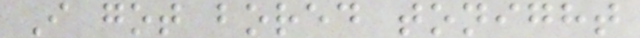I got bored tonight
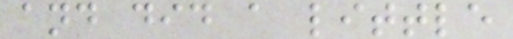and did a little
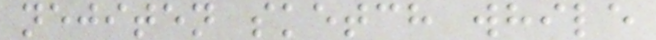nejiten sketch while
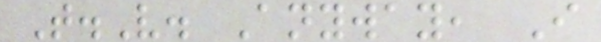T.V. Anyway, I
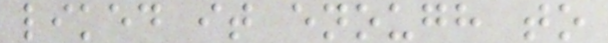liked it enough to
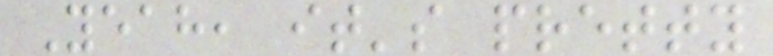Yeah, it's pretty
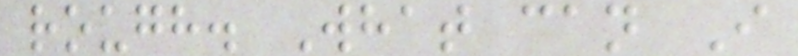rough. What can I
